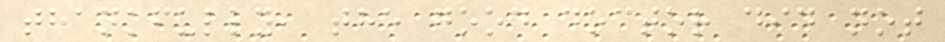thankfully, the good doctor did not
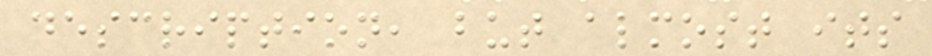description, but almost its
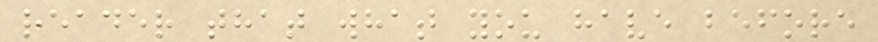reader that what you have before
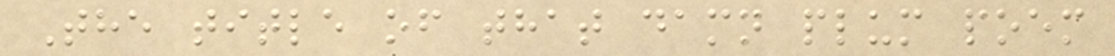The title of that damn plum poem
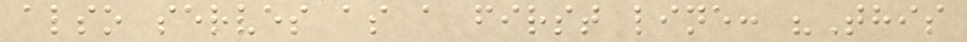also serves as a first line: "This
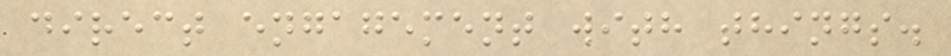direct engagement with things.
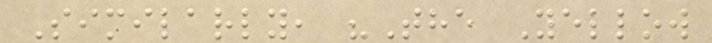Similarly, "The Yellow
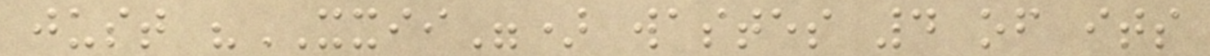just "XXII") wastes 4 of its
